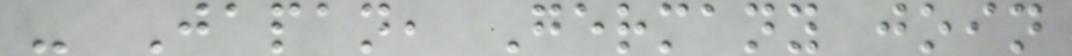- Japan, Germany join
